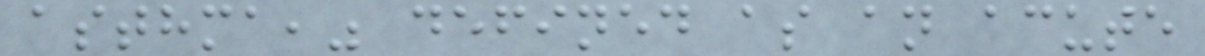asthma," defined as an acute
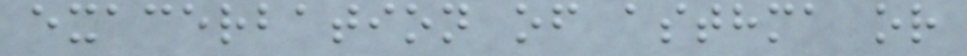exacerbation of asthma or
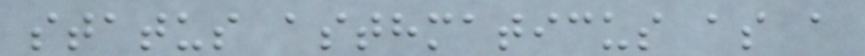status asthmaticus as a
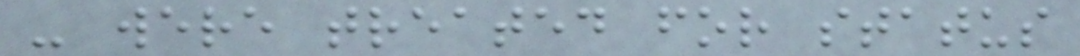- were treated for status
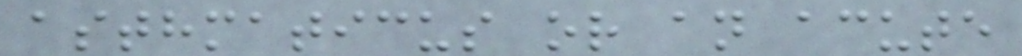asthmaticus or an acute
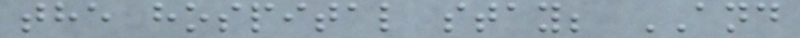the hospital stay; AND
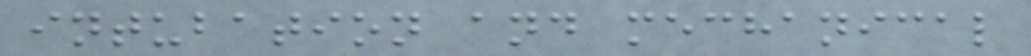intubation and mechanical
